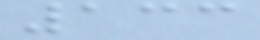133
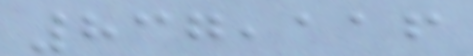837,116
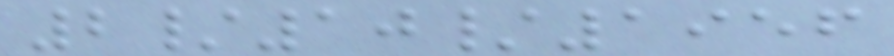2/10/1956
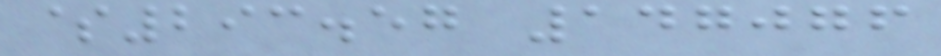$293.57 147076
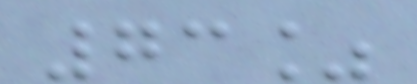73%
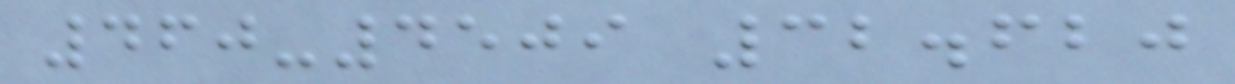460-4509 32.620
